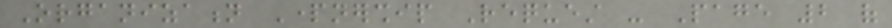Organization Partnership Request - Page 2 of
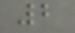2
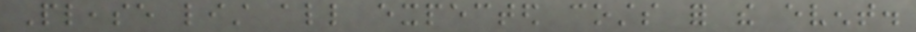Please list all expected costs for the event.
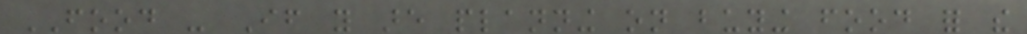FOOD - If you are planning on buying food for the
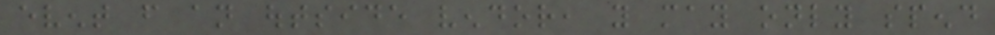event from an outside vendor, you may only spend
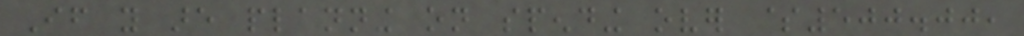If you are planning on spending over $500.00,
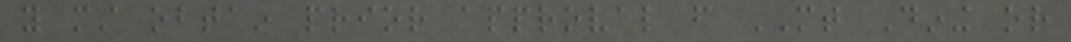you must obtain prior approval from MT Dining or
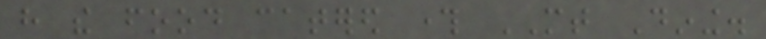have the food catered through MT Dining.
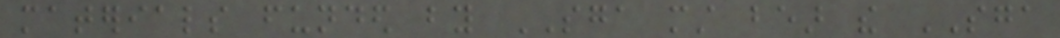materials funded by SGA must bear the SGA
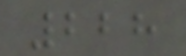228
